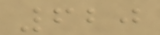620
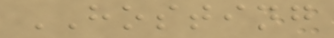HOSTING
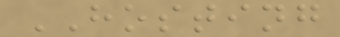HOSTING
